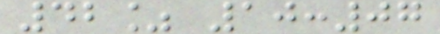42% 10:07
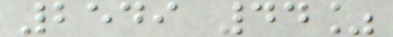2549 44%
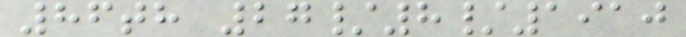86th 27/8/1910
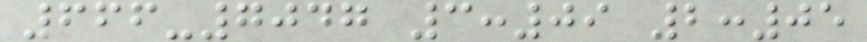666-7047 3:09 2:05
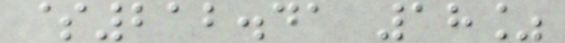$212.41 18%
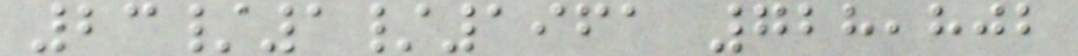23/1/1961 728,802
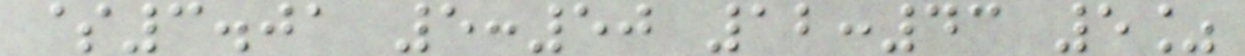$3.01 5:50 12:43 5%
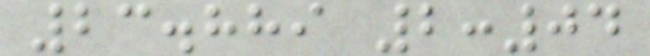23.889 2:04
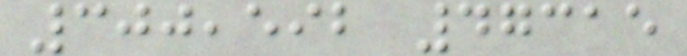300,592 47315
